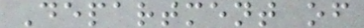Department of
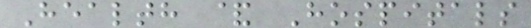Health & Hospitals
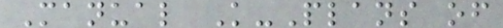Manual K-Plans of
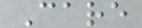Care
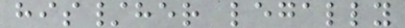his/her legally
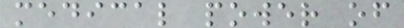medical power of
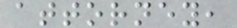attorney,
